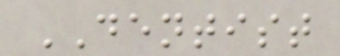DENTIST
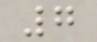7
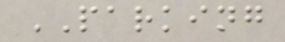PARKING
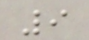9
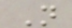N
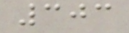303
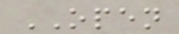OPEN
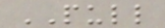PULL
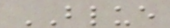BLUE
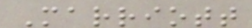Marriott
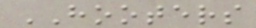HOOTERS
